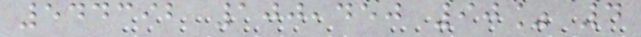544392 100,450 90% 4
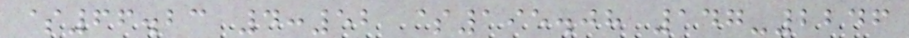$66.23 4:52 $195.08 147-2246
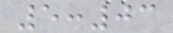5:03
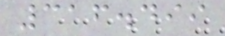316.499
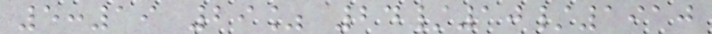5:19 29% 24/10/1910
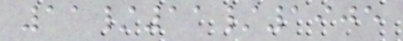11/11/1905
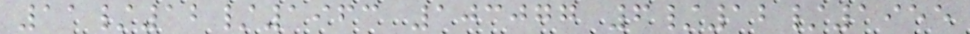11/12/1963 103077 6/12/1955
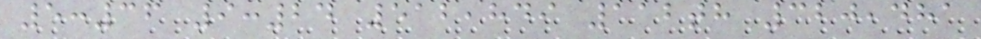5:36 9:24 512,849 112th 320,481
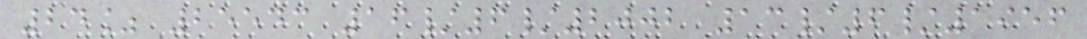24% 25543 16/6/2002 13/6/1956
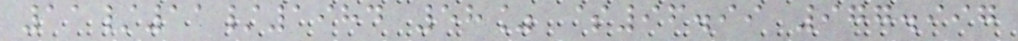11/11/1984 58% $96.99 977.997
